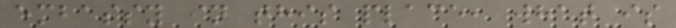embassy in this place, what is
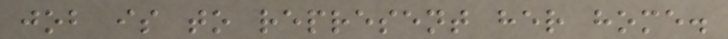job is to represent her home.
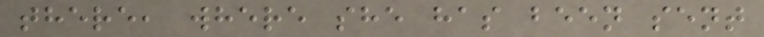there, where she has been sent
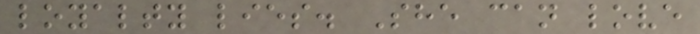loyalty lies. She can love
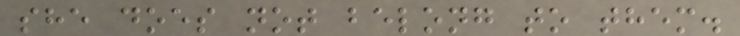she does not belong to them.
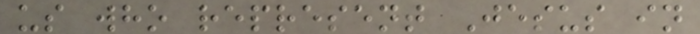us who represent Jesus in
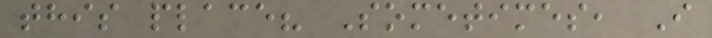this place? Sometimes, I
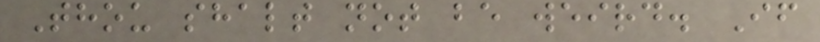Thou shalt not be weird. If
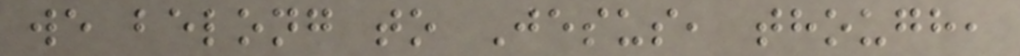we belong to Jesus, though,
